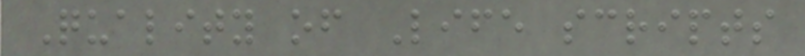Quality of Life scripts
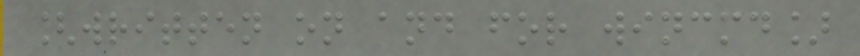[written on and for wincmd]
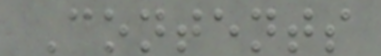Contents
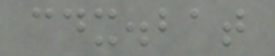cdx.bat
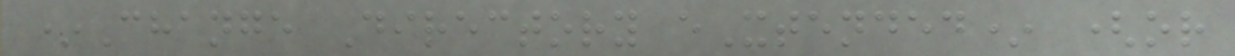*Change Directory eXtended* (or
